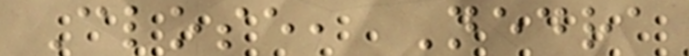Close, Nedra
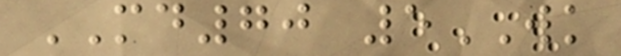MD70 5WK
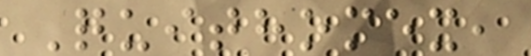Quithomex,
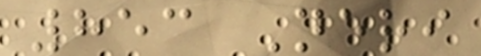853 Neri
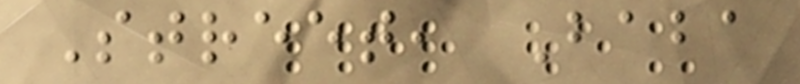Street, Baba
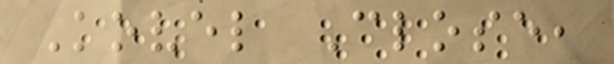Kovel Close,
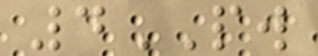4PW
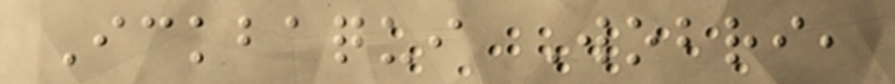Ickbaqui Wobri,
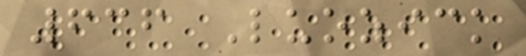636 Luozick
